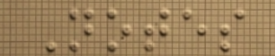Notes
